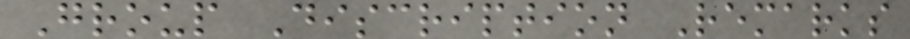Group Discription Remarks
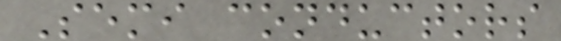Semi conductors
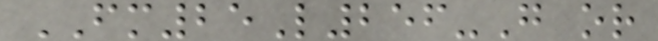FM25L256-G or
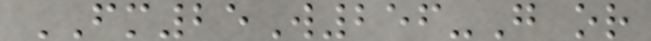FM25W256-G or
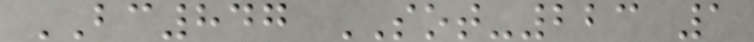BC847 SOT-223 1
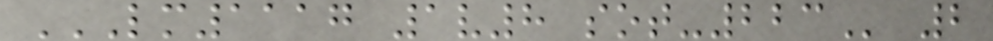LM1117 1V8 SOT-223 2
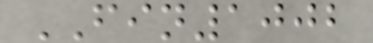FIN1002
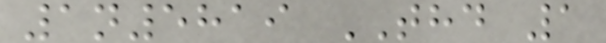1n5819 THD 1
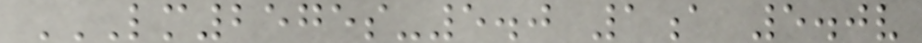LM2575S-5.0 1A 5.0V
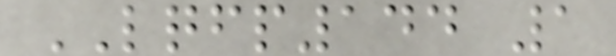LQFP144 1
